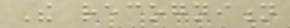The recognition
